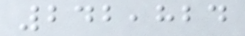242,824
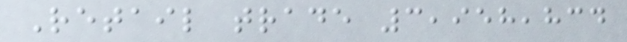Retail trade 3,958,834
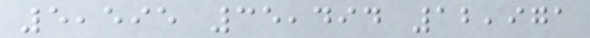5,595 35,494 12,971
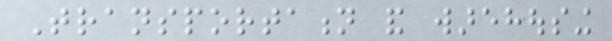Transportation and warehousing
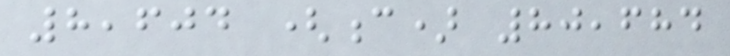8,604 (c) 80,684
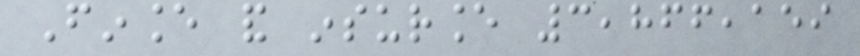Finance and insurance 3,866,159
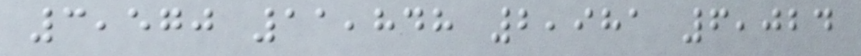3,570 11,848 2,981 6,024
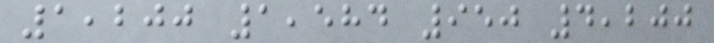1,200 1,584 950 4,200
